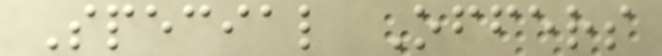Special Offers
